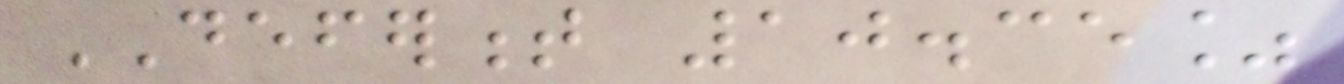DEFERMENT 10.35%
